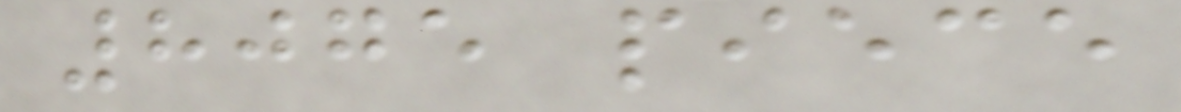8075 piece
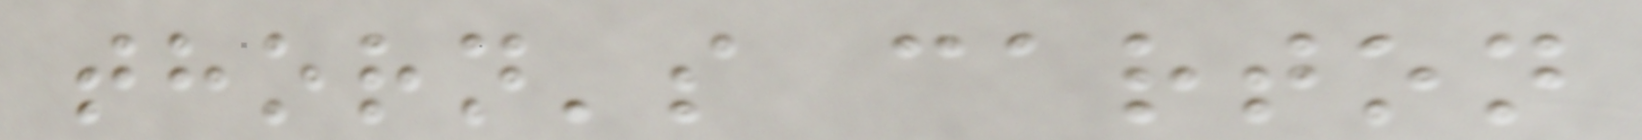thorn's carton
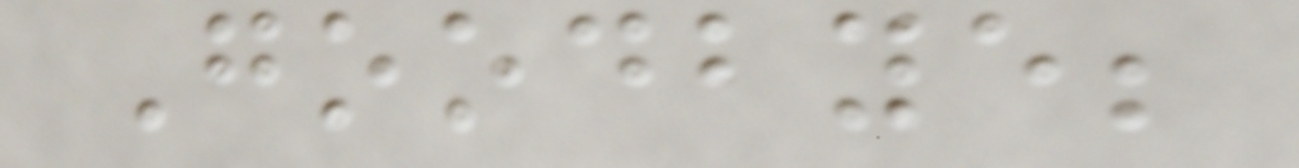Goodbye;
